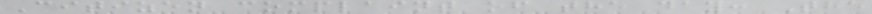Citizen complaint of the day: The
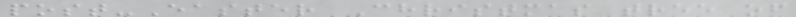post-Easter Christmas tree of
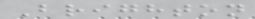Brighton
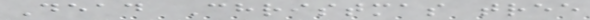Dead Christmas tree
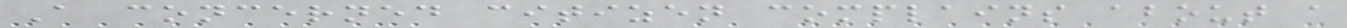A concerned citizen complains about a
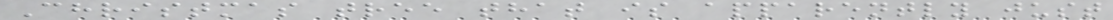Christmas tree that is apparently just
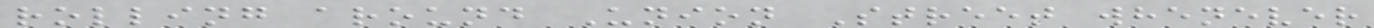rolling around Union Street whenever
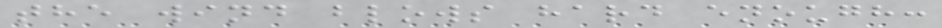the wind blows hard enough:
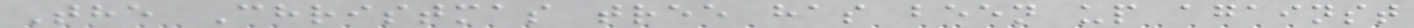The Christmas tree has been up against
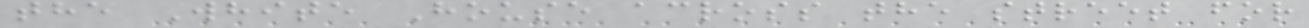the White House across the street for
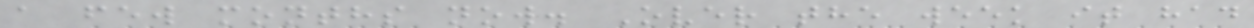a few months now. Over the week it had
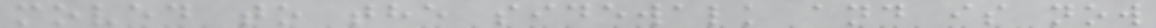moved to the sidewalk and is now
